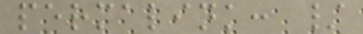permalink: /
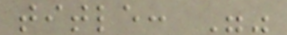title: ""
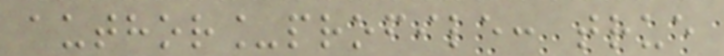author_profile: true
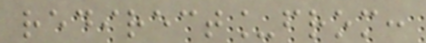redirect_from:
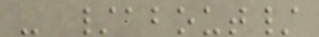- /about/
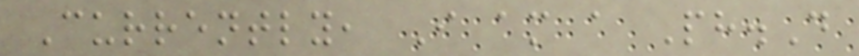Currently, I am a Ph.D
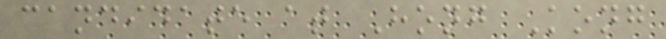candidate at Hong Kong
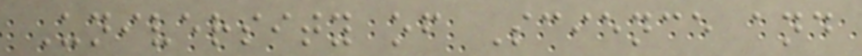University of Science and
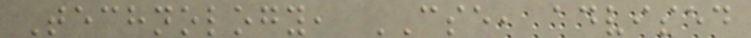Technology, CSE, advised
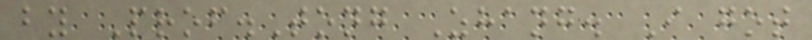by Prof.Tong Zhang. I got
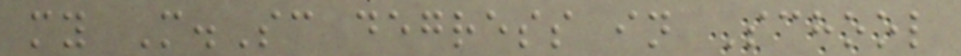my M.Sc degress in School
